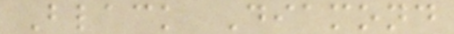Black Diamond
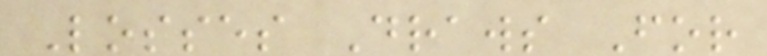Losses Draws For
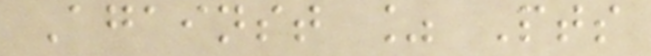Against % Pts
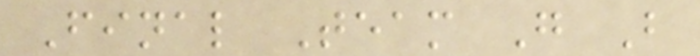Final Team G B
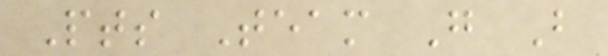Pts Team G B
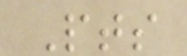Pts
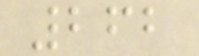262
